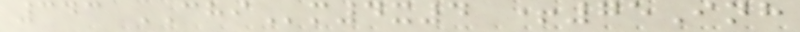343 CHIm4x4 +75Inh
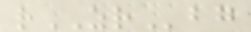rZRbg
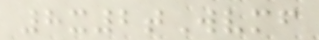8x2tWvmf
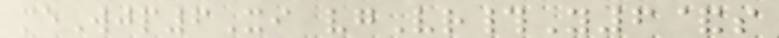meWjp6Xi vgVr#Y6&s
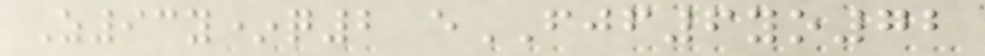Z93y*q2 eFJF6yo72
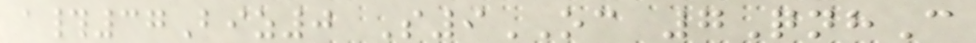a#37Biz0 S9OC 7QnhC
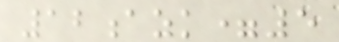12azk=5
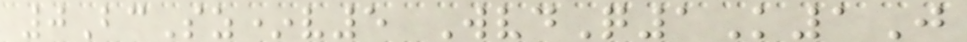0BcSz*v5 WvdQ1K1J
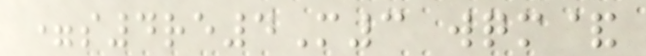=s4re4M3 wqm&
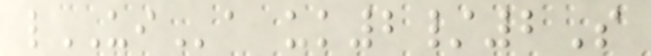lUIa uk2/2S
